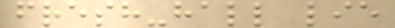fresh-hall lie
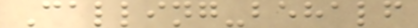Calling-behalf
